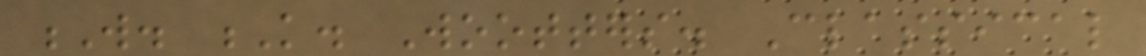W. K. Wootters. Classical
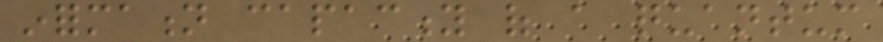information capacity of a quantum
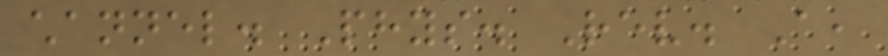channel. Phys. Rev. A,
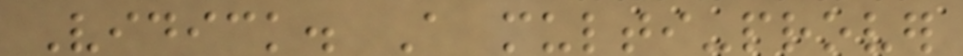Vidick. A multi-prover
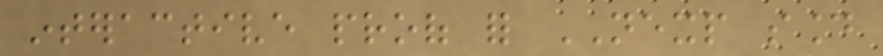interactive proof for NEXP sound
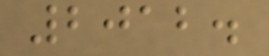2012.
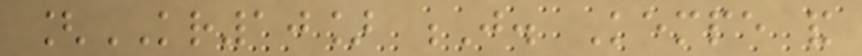[KR10] J. Kempe and
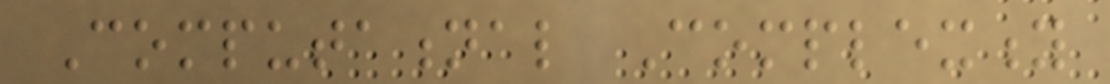Computational Complexity
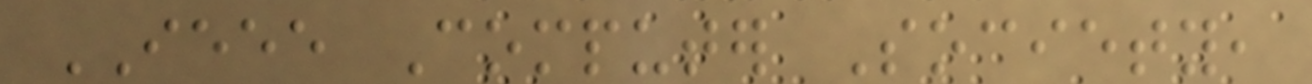IEEE Computer Society,
